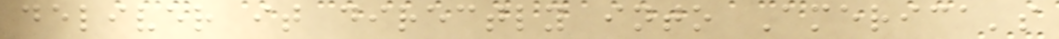deliver it directly into America's
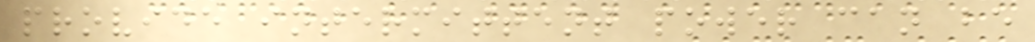provide intermittent power can be
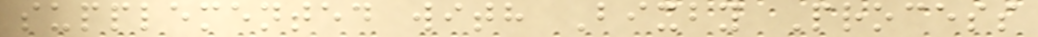supplemented with Bixby Process
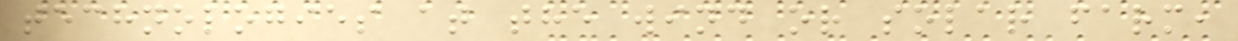technologies at the wind or solar farm,
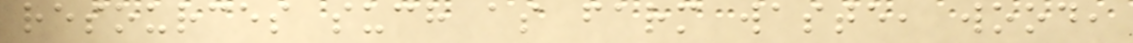resources such as farm waste, wood,
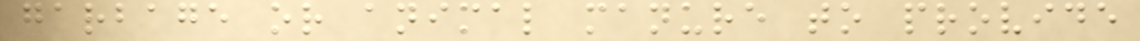garbage or animal manure to provide
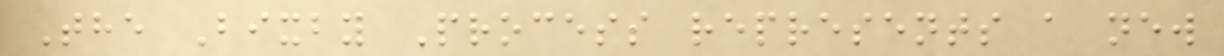The Bixby Process represents a new
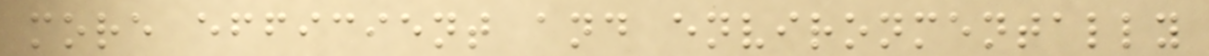more efficient and environmentally
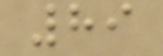89
